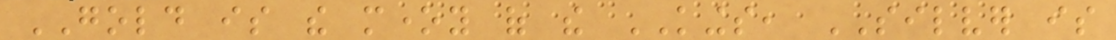GOLD is the money of the KINGS, SILVER is
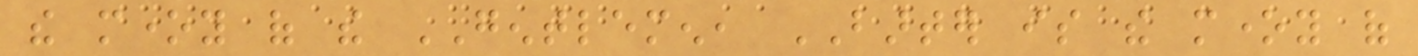the money of the GENTLEMEN, BARTER is the money of
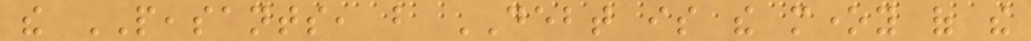the PEASANTS, but DEBT is the money of the
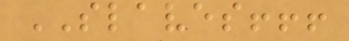SLAVES!!!
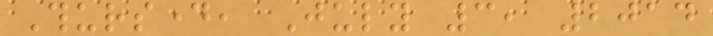Thursday, July 3, 2014
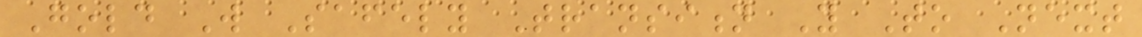Gold Will Safely Transition You To Next
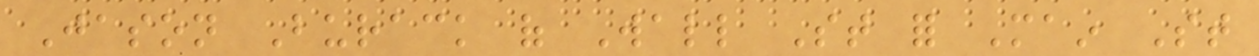Jason Burack of Wall St for Main St
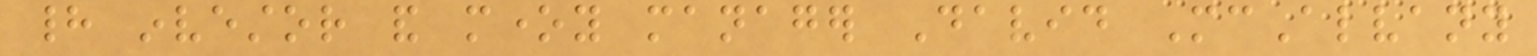had investor and money manager David McAlvany
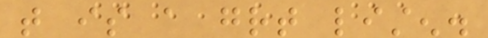that is a great listen.
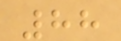88
